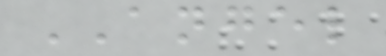ANGEL
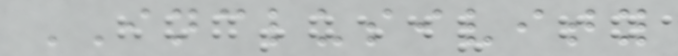INCLUSIVITY
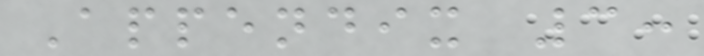Appendix 3:
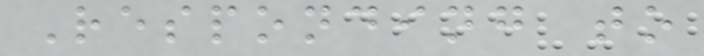Responding to
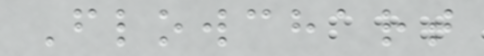Flowchart
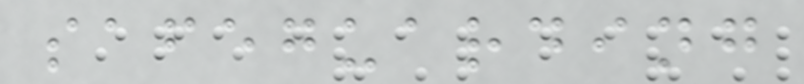safeguarding
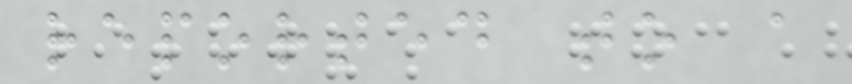reported to a
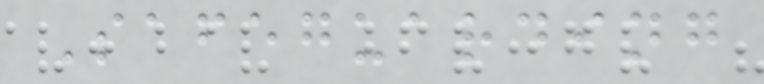Safeguarding
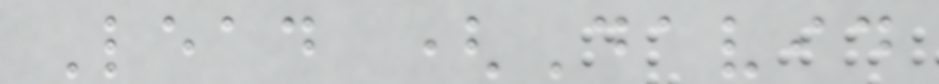Lead (David
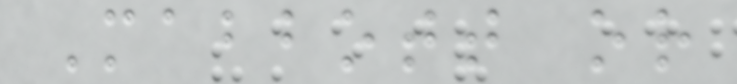Mabbott or
